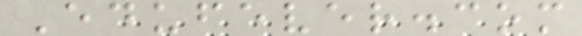Edufever.com
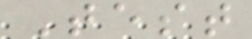Test
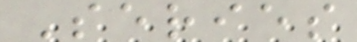Series
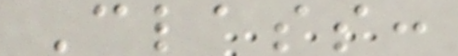Class:
